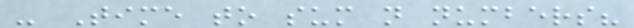- Time to sum n numbers?
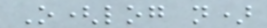O(log n)
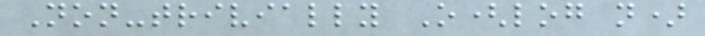Non-trivially O(log n)
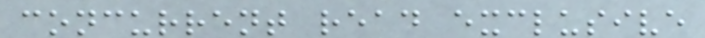concurrent read exclusive
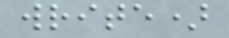write)
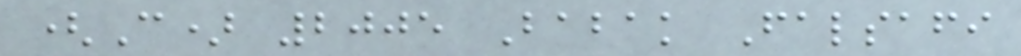(C) 2005 Babak Falsafi
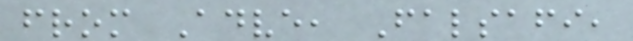from Adve, Falsafi,
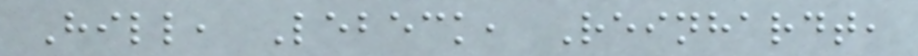Hill, Lebeck, Reinhardt,
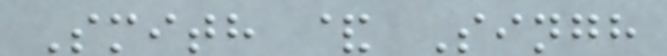Smith & Singh
